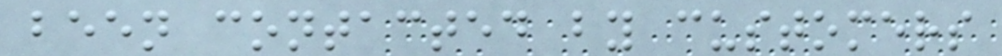been contacted by customers
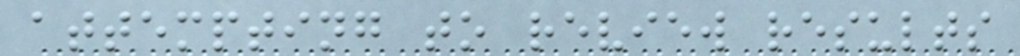attempting to review results
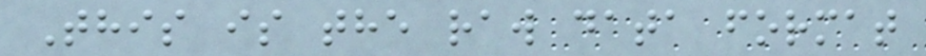This is the raw data format
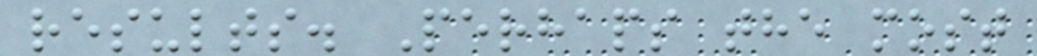results. Perhaps the most
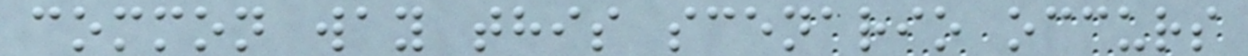common way this scenario occurs
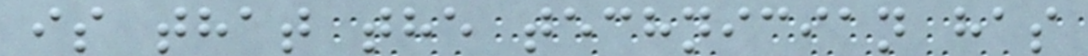is that the technician has
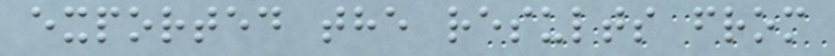exported the results from
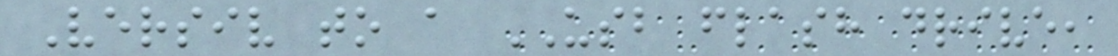Versiv to a USB flash drive,
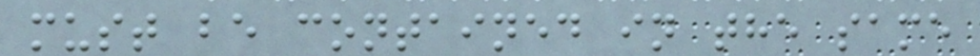must be contained in the same
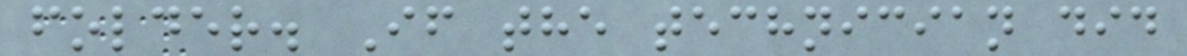folder. If the technician did
